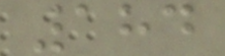184
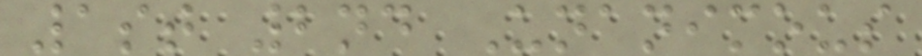1st 2nd Unanimous
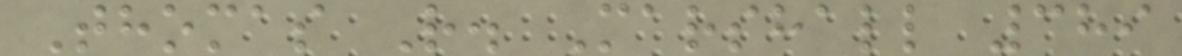Thomas R. Marshall 389
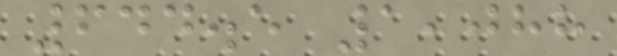644.5 1,088
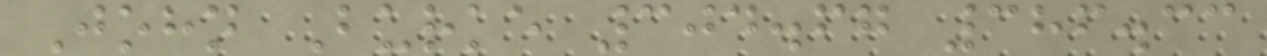John Burke 304.67 386.33
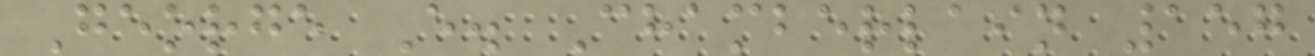George E. Chamberlain 157
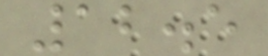12.5
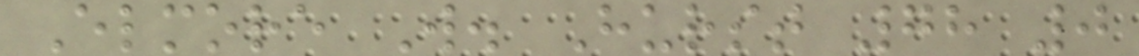Elmore W. Hurst 78 0
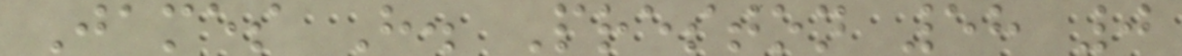James H. Preston 58 0
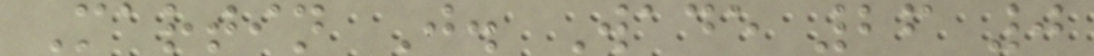Martin J. Wade 26 0
